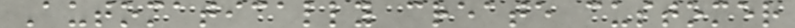Automatically create customer
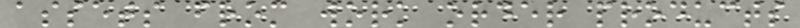assets from work order products
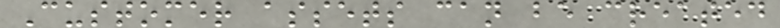Customer assets can be created
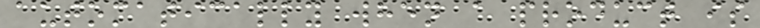automatically when a product is
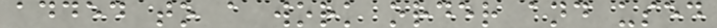added to a work order and used
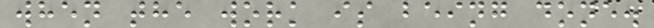when the work is being done.
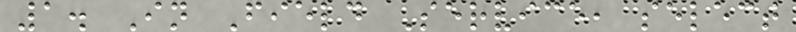1. In Field Service, select
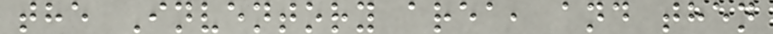the Inventory area, and then
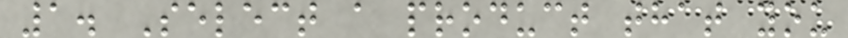1. Select a product that you
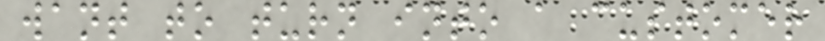want to turn into a customer
